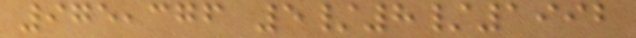975,376 5/8/1992
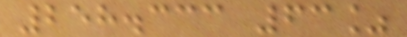258.333 63%
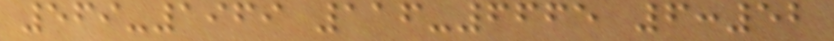569-1969 116-6665 6:52
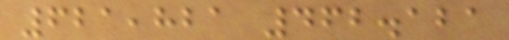621,821 462.121
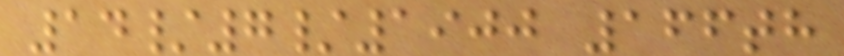14/7/1900 166th
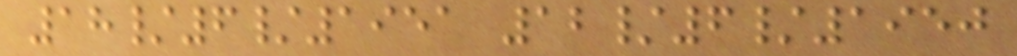18/6/1951 12/6/1950
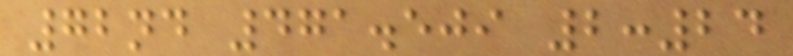72nd 471.509 2:24
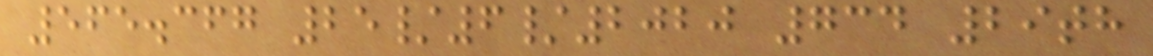565.367 25/6/2020 734 29th
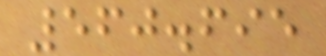560.695
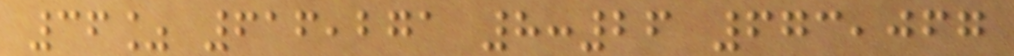36% 616,271 8:26 673,067
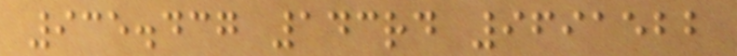935.437 143rd 9691522
